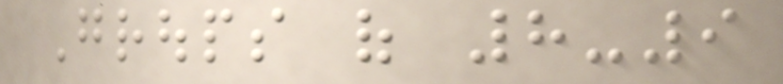Groups of 8-9
